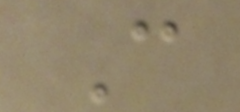Can
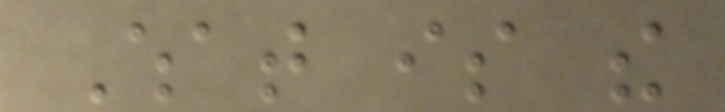What is the
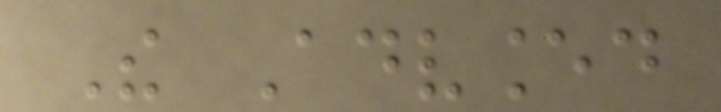The Advanced
